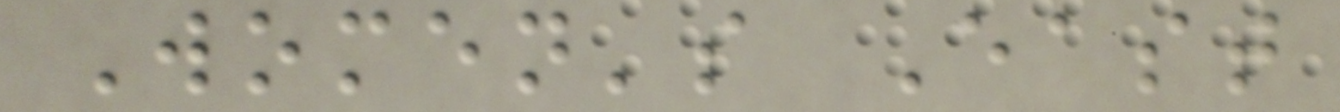Women's East
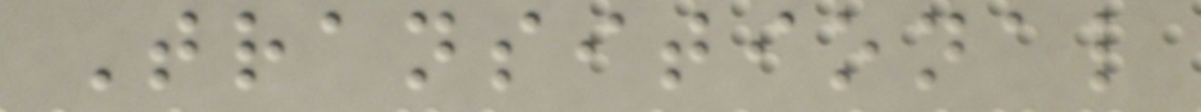Transitional
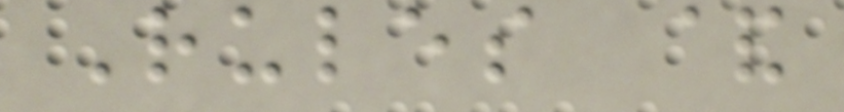Rules &
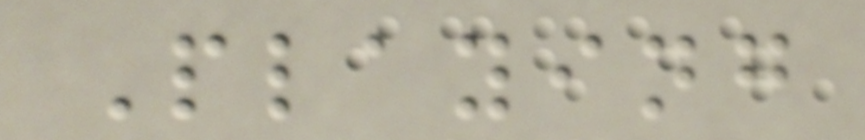Playing
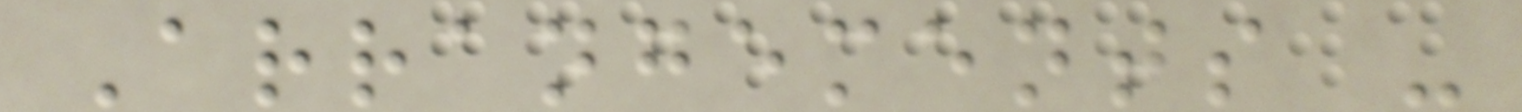Arrangements -
